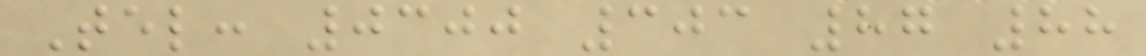Tel: 0300 303 87 88
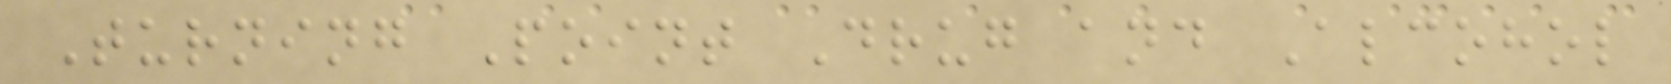Turning Point Drug and Alcohol
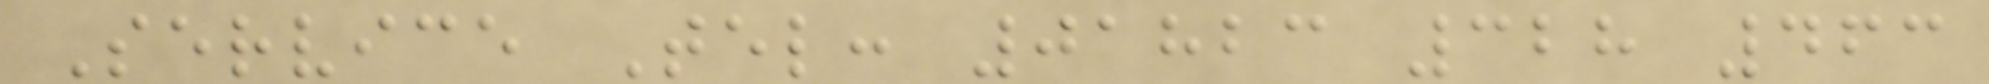Service Tel: 01823 328 463
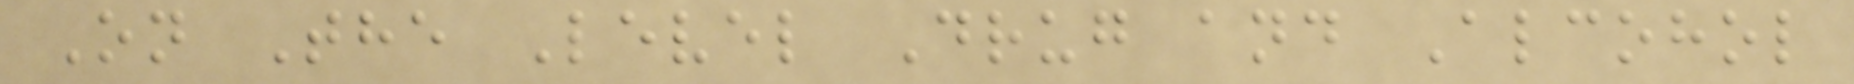On The Level Drug and Alcohol
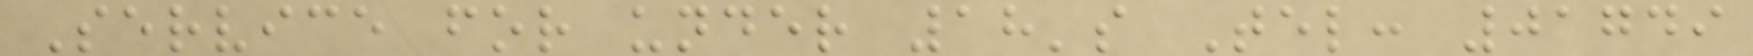Service for under 18's Tel: 01749
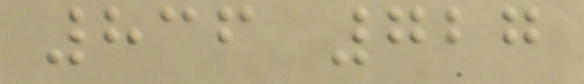836 727
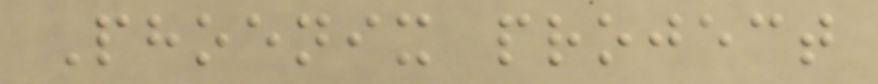Phoenix project
